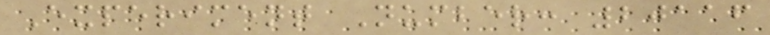Experiment Number: 20116
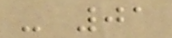- 01
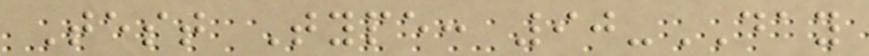Test Type: 90-DAY
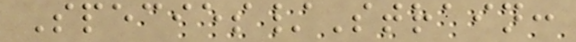Species/Strain:
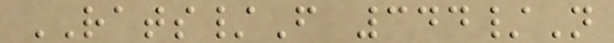RATS/F 344/N
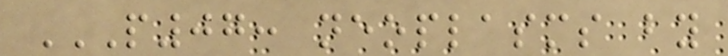P07: NEOPLASMS BY
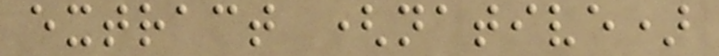extract (native)
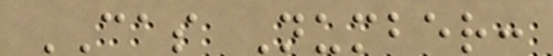CAS Number:
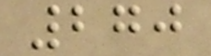270
